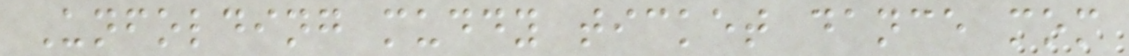Unfolding muddy ticket dance mom
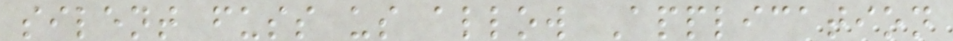silent fuss us allow Application
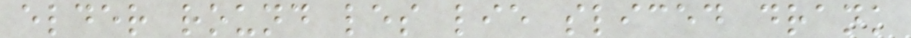elder round les lie sliced drank
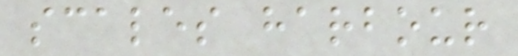scales harbour
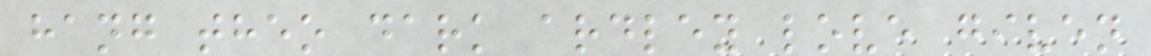hang theo dark ardley love given
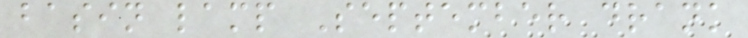basin lamp September drank
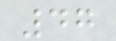47
